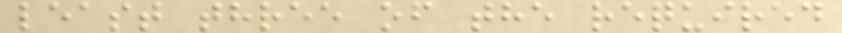least three of the required
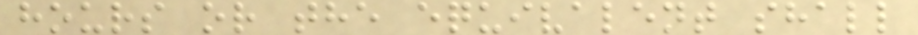hours or the equivalent shall
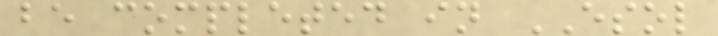be completed in ESOL
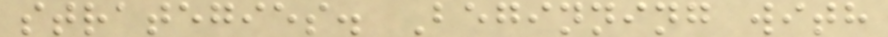strategies. Beginning with
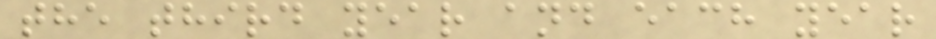the third year and each year
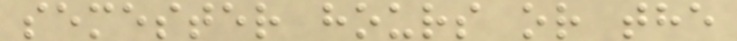semester hours or the
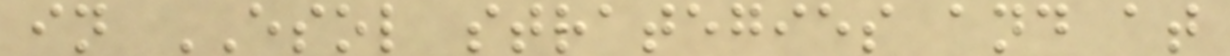in ESOL strategies and at
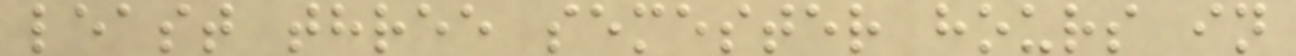least three semester hours in
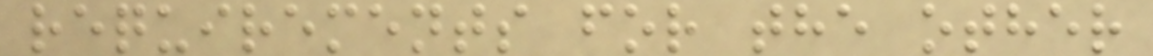requirements for the other
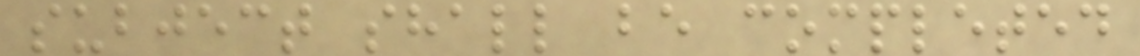subject shall be completed
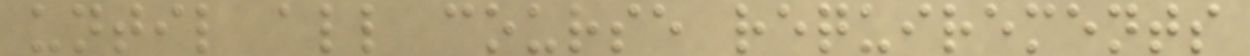until all course requirements
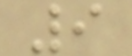9
